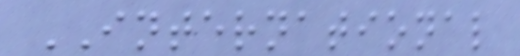INTERNATIONAL
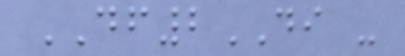DF2DI -
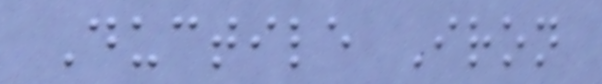Ductile Iron
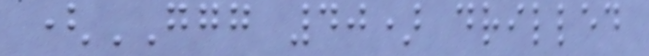(GGG 40) drilled
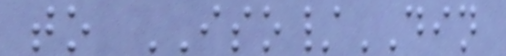to ISO/DIN
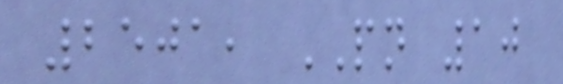2501, PN 10
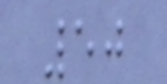50
